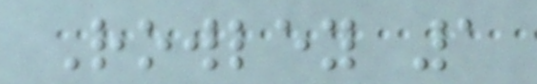Rowley 1
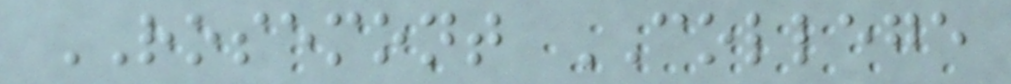ROSEMONT COLLEGE
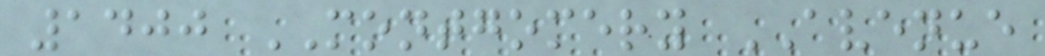1400 MONTGOMERY AVENUE
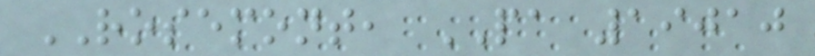ROSEMONT, PA 19010
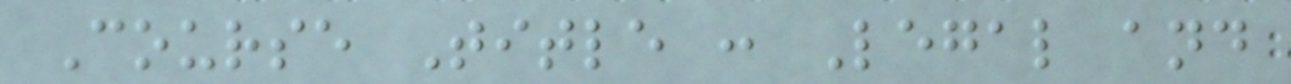Course Title : Legal and
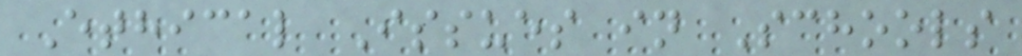Ethical Issues in Schools
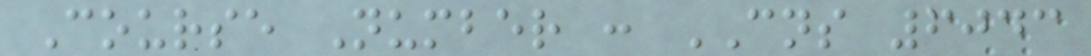Course Number : CNS 6043
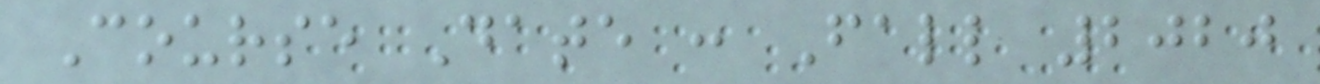Course Date : Fall 2020
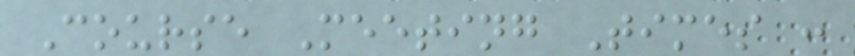Course Meeting Times :
